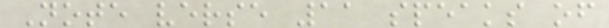Note verse 11 speaks of
